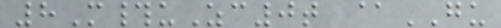8M#uZc0t @GU
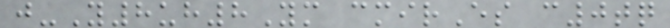j-Y8uh8Ym cmirEs c0tq
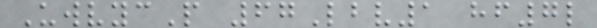UwvycP 67Lbv1 hf7l
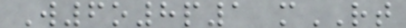W6o8p1 mRT
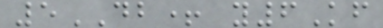5DB+ y6Kf
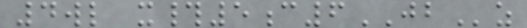4wl x#5c6JBz
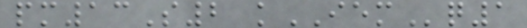pm13S2 kIEMq1
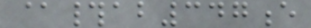@#ab347e
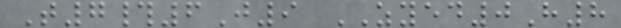T7#6J9 ZYED0H8
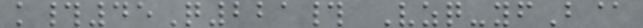k#45Q221# Vzq-yfB@
